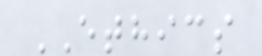ETHICS
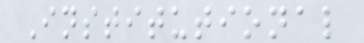Institutional
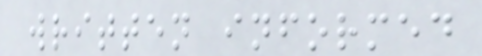written informed
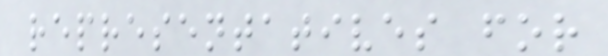representatives for
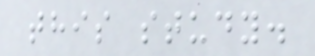this study.
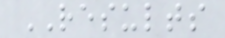RESULTS
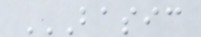BASIC
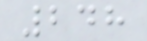248
